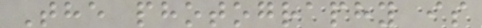The photography is
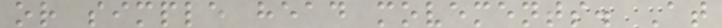or simple head movements. At
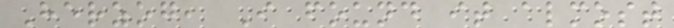Herzog, I found it almost
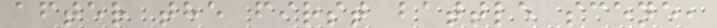after the first battle scene,
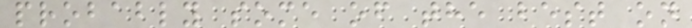probably some of the best on
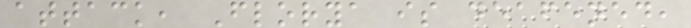attack, Florya is deafened,
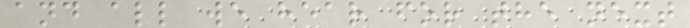and all we hear for the next
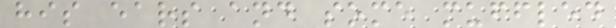his ears and some muffled
